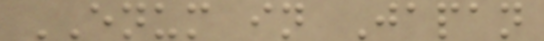ENUM in Japan
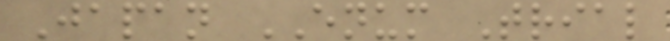Japan ENUM Trial
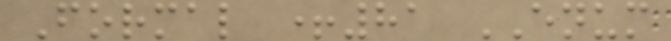Formal +81 ENUM
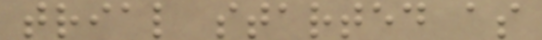trial started as
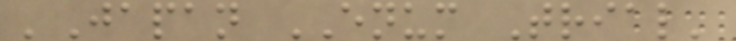'Japan ENUM Trial'
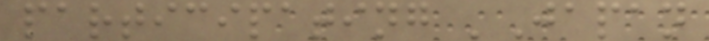participating 'Japan
